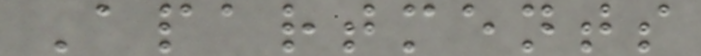Apartments
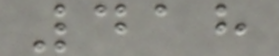418
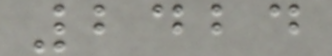2424
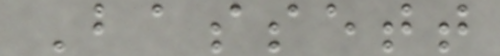Bassett
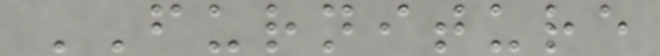FURNITURE
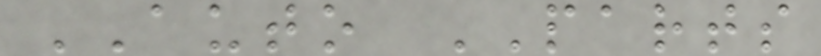AUTO PARTS
